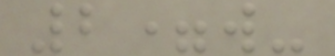2=w-
